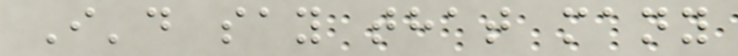I'd say that many
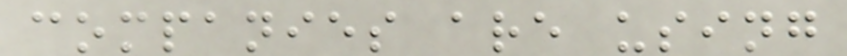companies are using
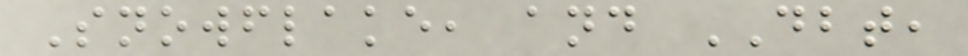Snowflake, and DBT,
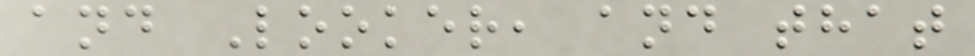and Looker, and that
